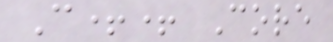C++ Core
